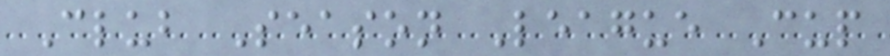Club Season League Cup
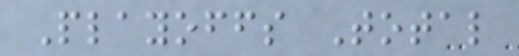Playoffs Total
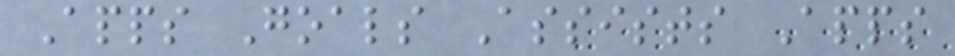Apps Goals Assists Apps
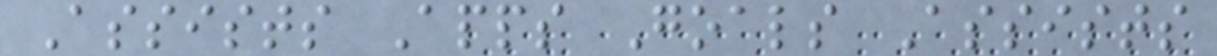Assists Apps Goals Assists
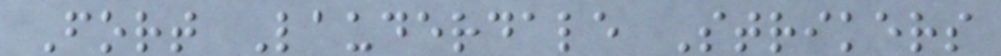Fort Lauderdale Strikers
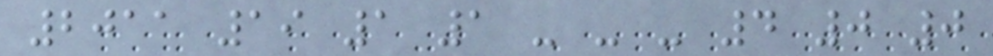2011 19 1 1 - - - 4 0 0
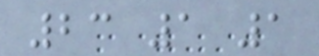23 1 1
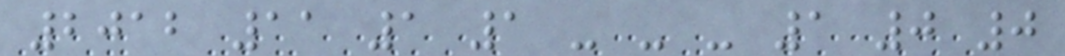2012 11 1 1 - - - 1 0 0
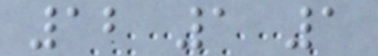12 1 1
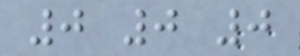0 0 0
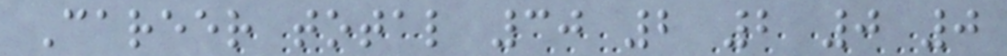Career total 30 2 2 0 0
